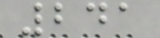241
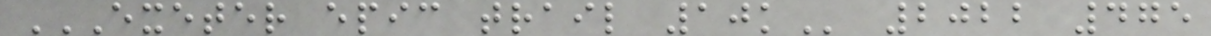EXETER EPIC TRAIL 10K 2022 475
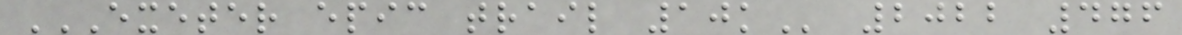EXETER EPIC TRAIL 10K 2022 476
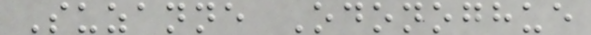Suzanne Odonoghue
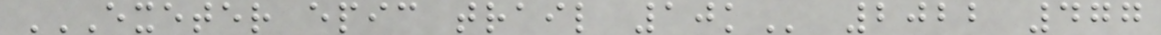EXETER EPIC TRAIL 10K 2022 477
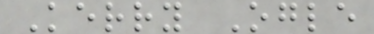Kerry Ogle
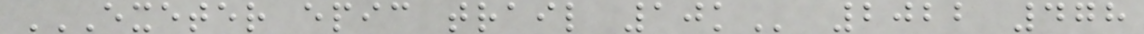EXETER EPIC TRAIL 10K 2022 478
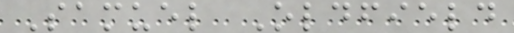Samuel Oldfield
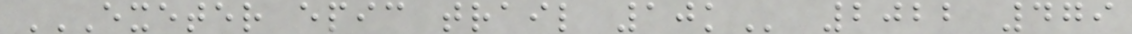EXETER EPIC TRAIL 10K 2022 479
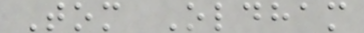Tom Oldham
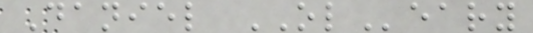Daniel OLeary
